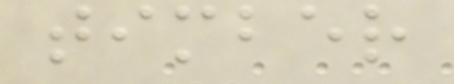timber
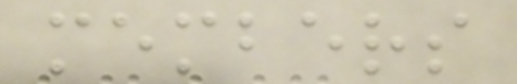members
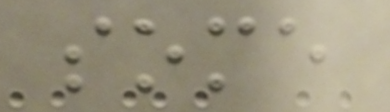some
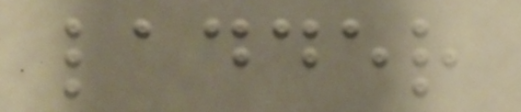ladder
